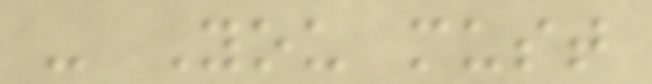- You must
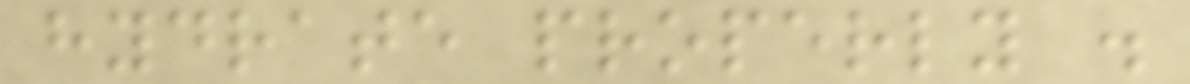hydrate properly .
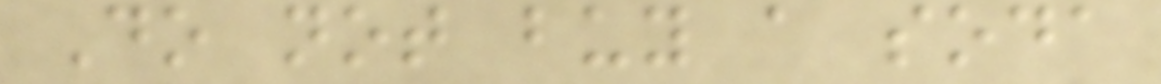Do not buy a soda
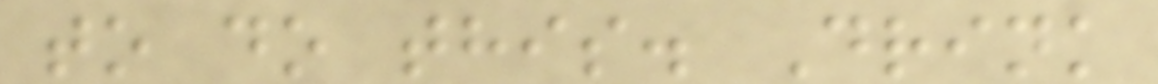to do this. Drink
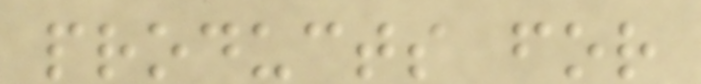products for
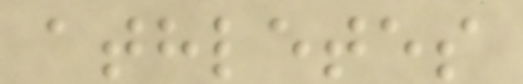athletes
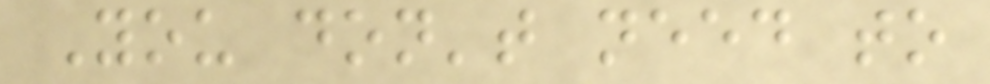You don't need to
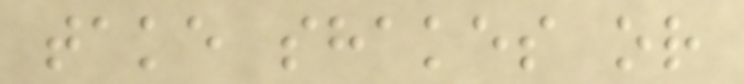take shakes or
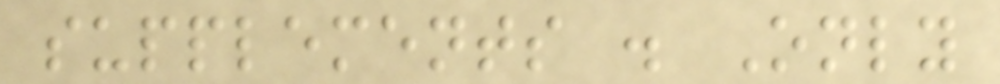supplements . Only
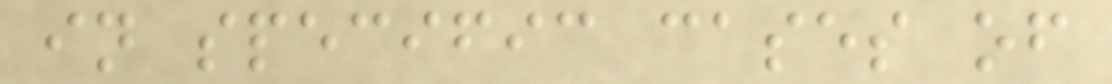in specific cases of
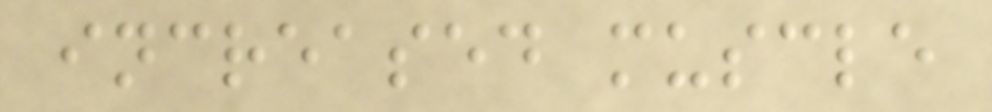increased muscle
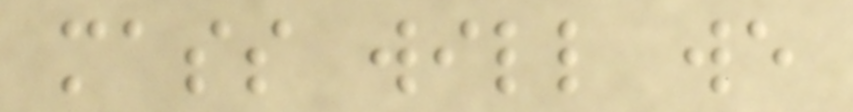mass will we
